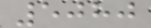5080
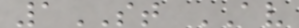1ST AV
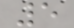5
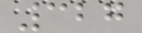327
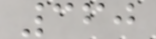360
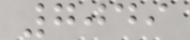7049
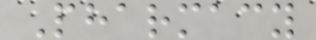Pharmacy
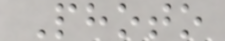Photo
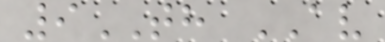9TH AV
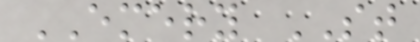EMERY ST
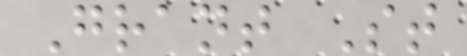Grant St
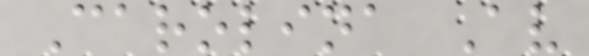Carolina Av
